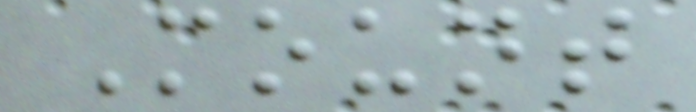Mount
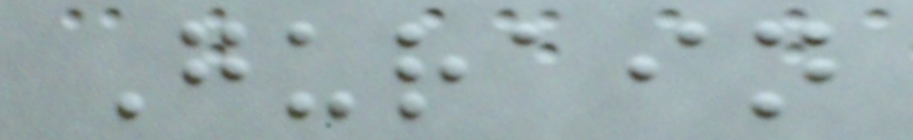Gurain
